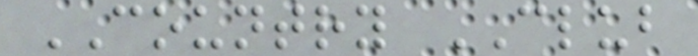COUNTRY CLUB
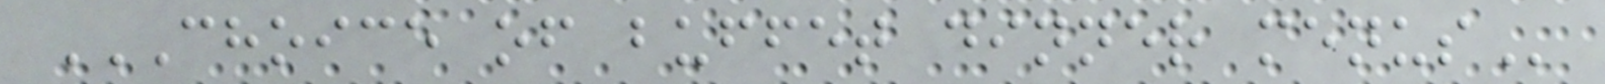CHOICE OF BUFFET DINNER MENUS
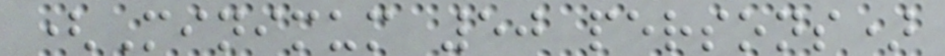(Minimum 50 persons)
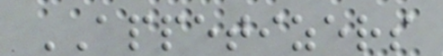APPETIZERS
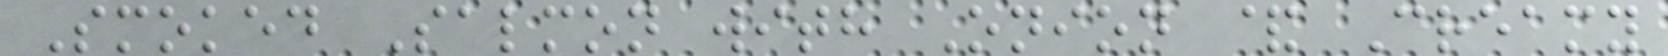Smoked Salmon with Onion & Creamy
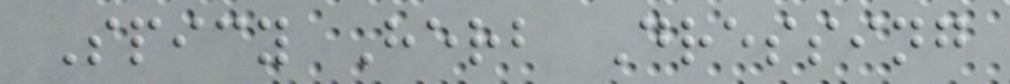Spicy Herb Dressing
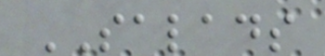SALADS
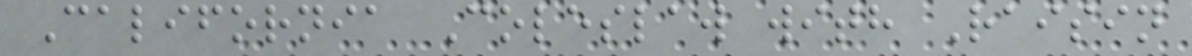California Coleslaw with Raisin
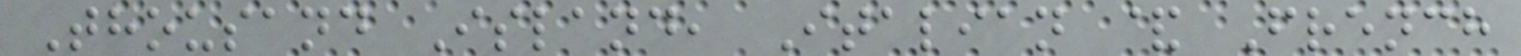Thousand Island, Italian & French
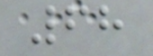68
